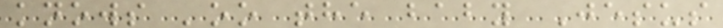knows 'oo the baby Jesus
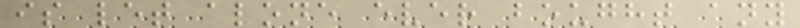is let alone ever bought any
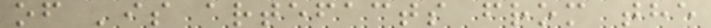of 'is artefacts from the
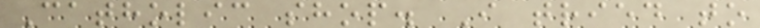Catholic shop. I tried to
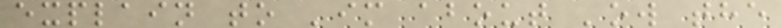explain to 'im about 'ow the
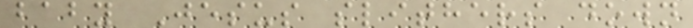baby Jesus slithers down
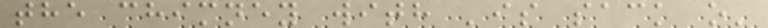the chimney with 'is sack o'
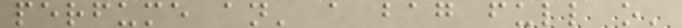perfume an' a bag full o'
